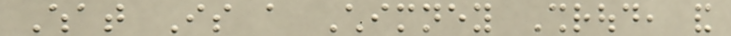What Is a Chimney Shroud, and
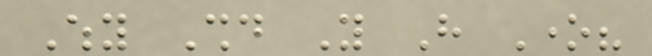Why Should You Have One?
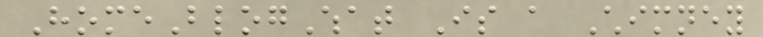HomeBlogWhat Is a Chimney
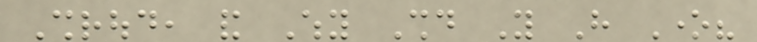Shroud, and Why Should You Have One?
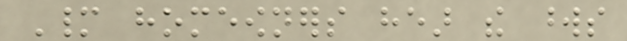Many homeowners hear the words
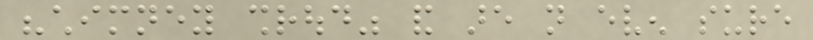"chimney shroud" and are not even sure
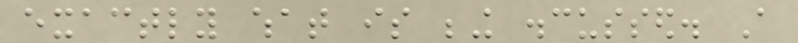exactly what is being discussed. A
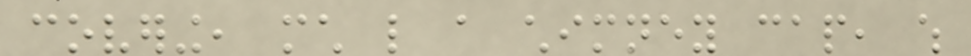covering, much like a chimney cap, which
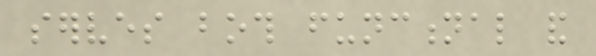serves both functional and
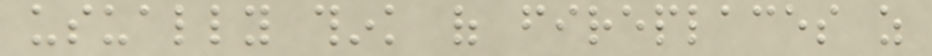usually think of fireplaces as
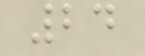24
